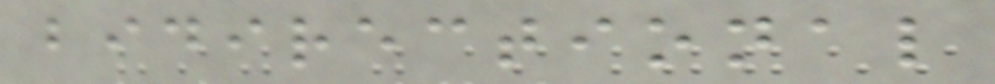bidirectional
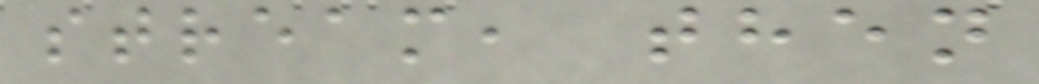stream, then
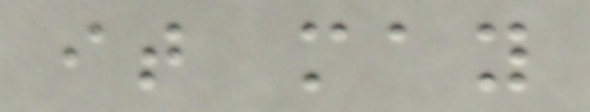it may
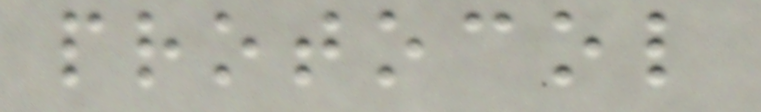protocol
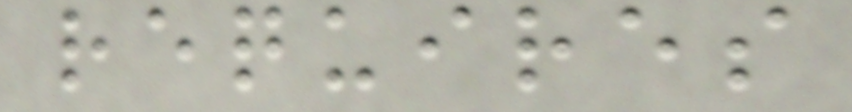requires
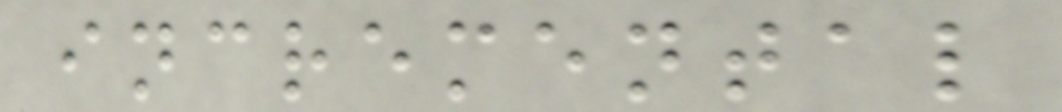incremental
